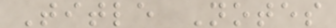Title Notes
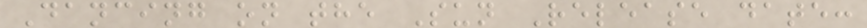Dancing on the Sun Release date:
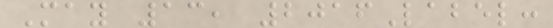May 13, 2016Label:
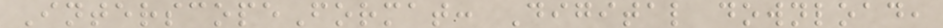InterscopeFormat: Digital download,
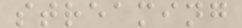streaming
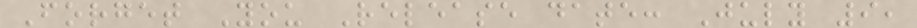Forget You Release date: July 9,
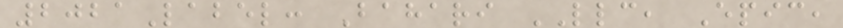2021Label: Bahari LLC, Epic,
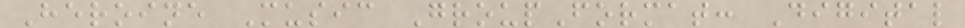Heroine Music GroupFormat: Digital
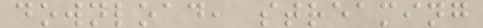download, streaming
